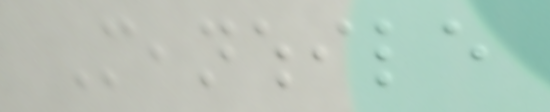Meanwhile
